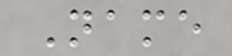Name
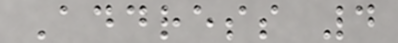Address 4
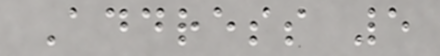Address 5
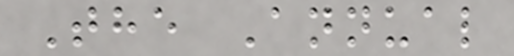The Annual
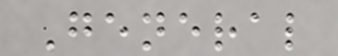General
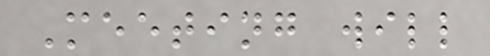Meeting will
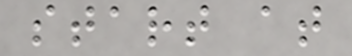start at
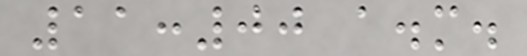11:00 a.m.
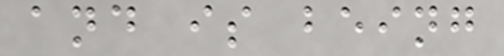and is being
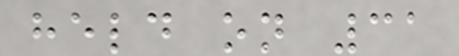held on 31
